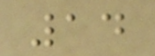14
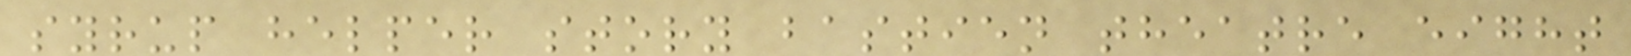syrup helper story bastien theatre eight
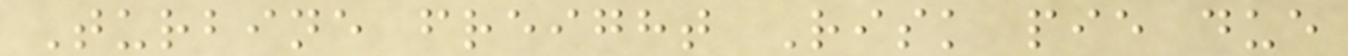Turbine freight Risk pie due
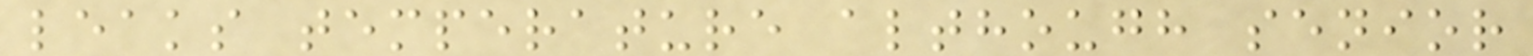leaks temperature although senior
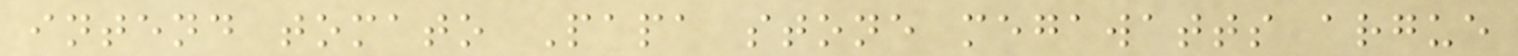intend tomato Papa stone megawatts argue
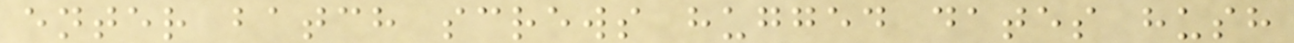enter batch screws hugged dates hush
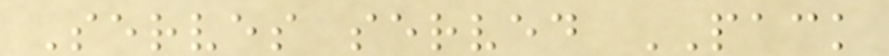Serves served PACK
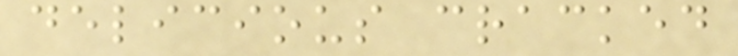delicious cracked
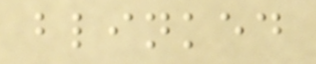blinked
